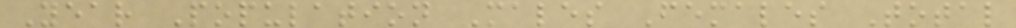Year Population Males Females Total
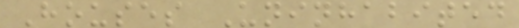Houses Uninhabited
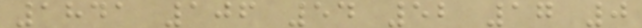1841 106 54 52 17 0
